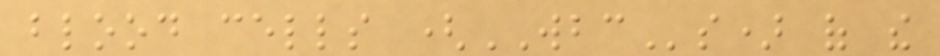blood cells (WBCs) of the
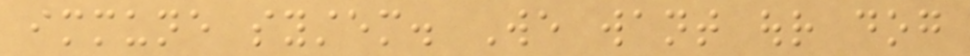immune system. We want our dog
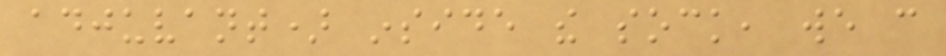adjuvant) inside the sock, we can
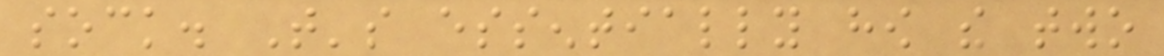sock. That's essentially how the two
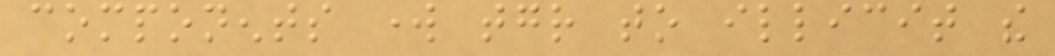components work together to illicit the
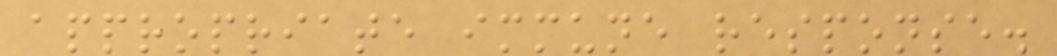appropriate immune response.
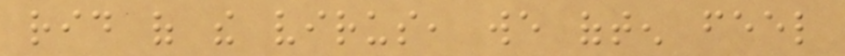rid of the virus, we often feel
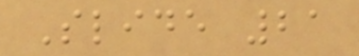Slide 21
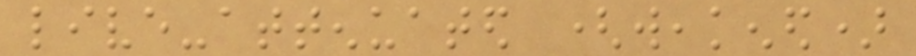live-attenuated (weakened)
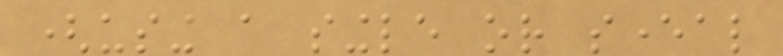(using a single or several
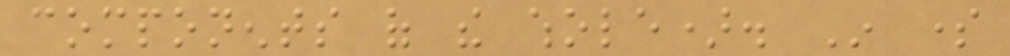components of the whole). In some
